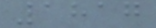1817
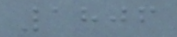1806
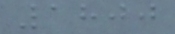1800
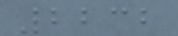2232
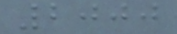2000
